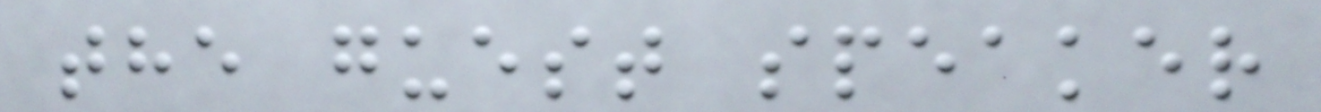the guest speaker
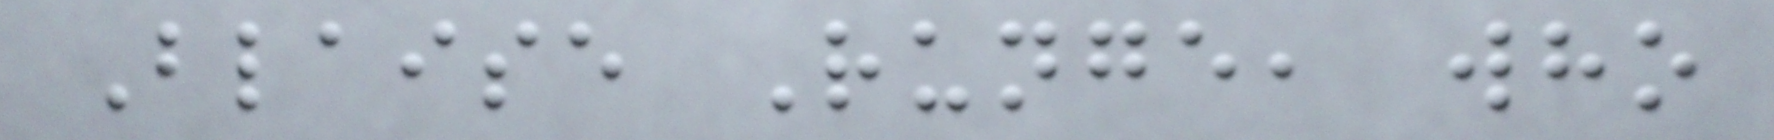Blaise Runge, who
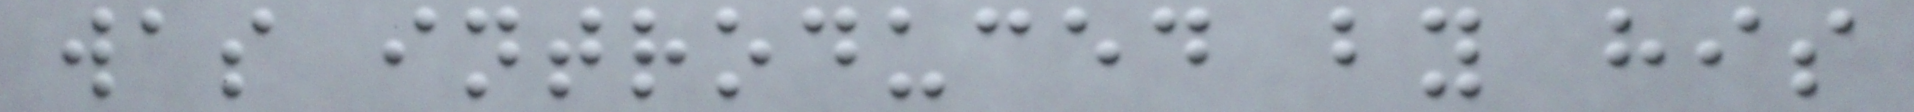was introduced by his
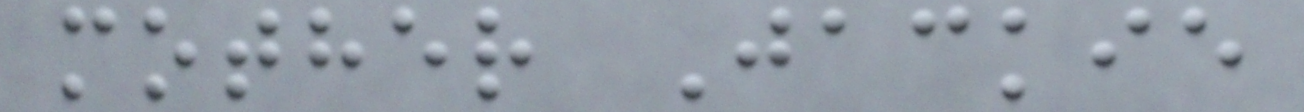mother Jackie
